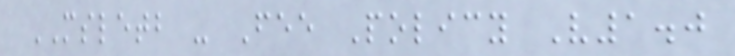MSLETB - Fee Policy V1.0
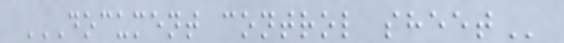DOCUMENT CONTROL SHEET
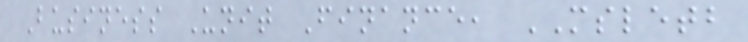Business Unit Finance, MSLETB
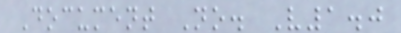Document No. V1.0
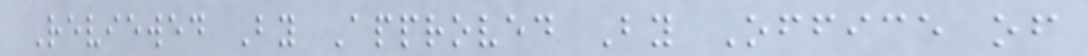Reviewed By Approved By Office of
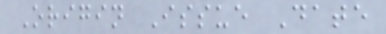Origin Issue Date
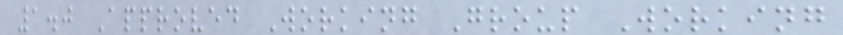1.0 Approved Working Group Working
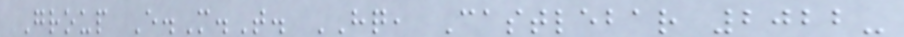Group E.M.T. HQ, Castlebar 2022-
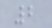2
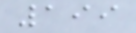199
